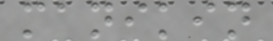manikin
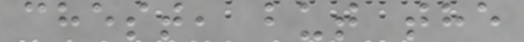chest, but the
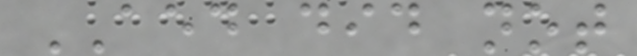AED did not
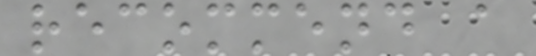recommend a
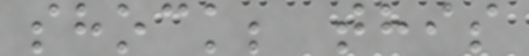shock; this
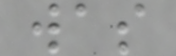was
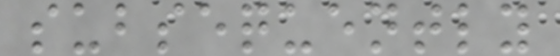subsequently
